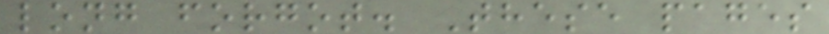long forgot. These pages
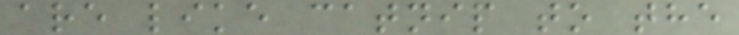are like catnip to the
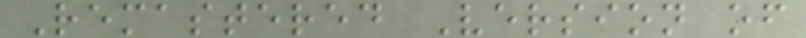Remastered Version of
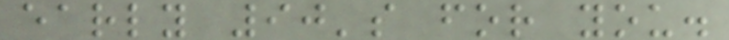early 90's for you.
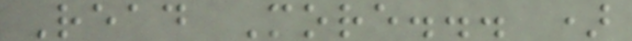Read More... )
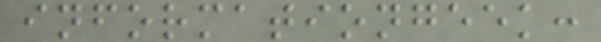informationgeek:
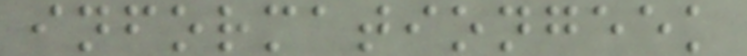informationgeek
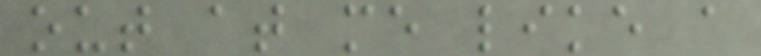out at me like a
